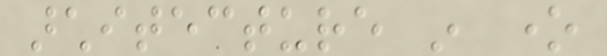architecture in one
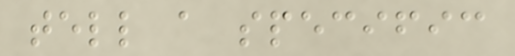tell a specific
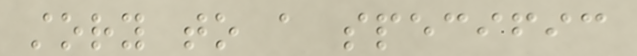story to a specific
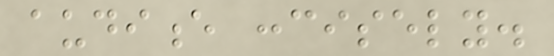audience concisely.
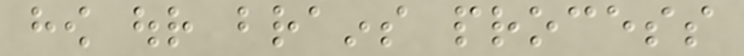how our brains process
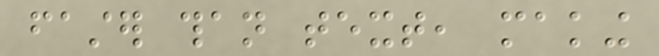faster than text, making
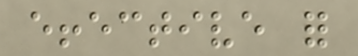effective for
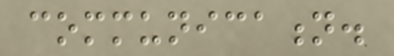communication.
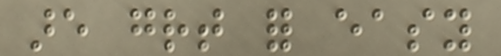are great for easy
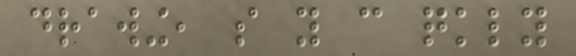drawing, so you can quickly
